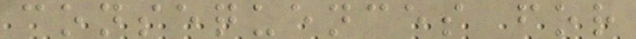consequences for
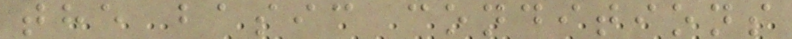the basic conditions
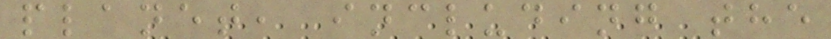planet, including the
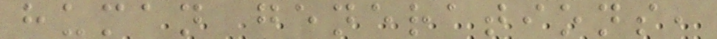human generations,
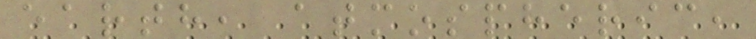earth, atmospheric,
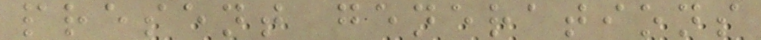present generations
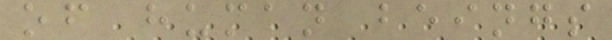of human beings
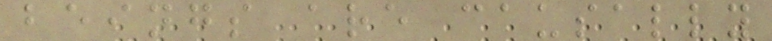beings are causally
